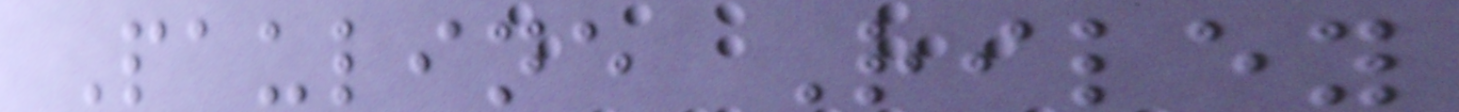Pauline Riley
